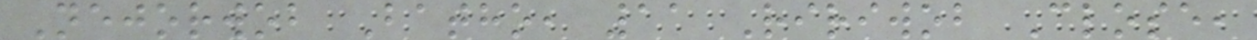Nejorwob Batho, 11 Ririwob Close,
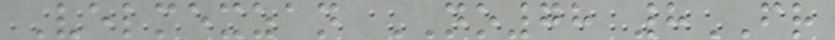Velmexzan NO78 8FR
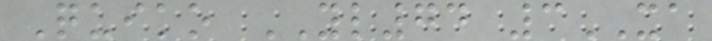Quiko YL74 3XA
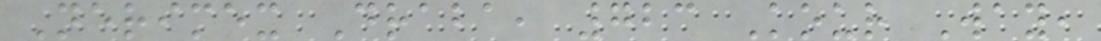Nerimex Draba, 723 Kour Way,
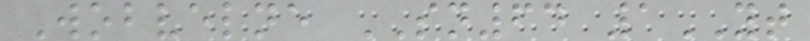Wobvelne SN64 1YT
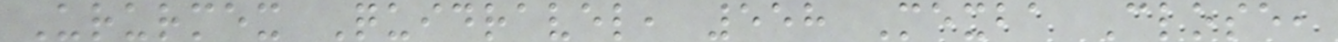Ururmex Quidravel, 558 Mexba Close,
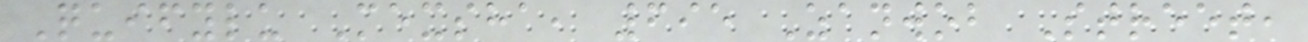Quifylu Mexsha, 695 Zanwob Street,
